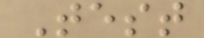Test
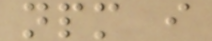npm i
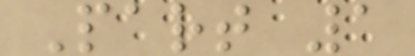Part 1
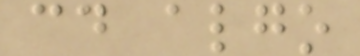cd algo
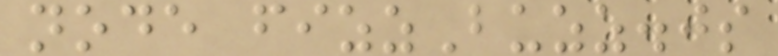node fizzBuzz.js
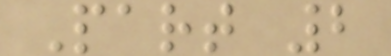Part 2
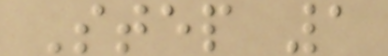Step 1
